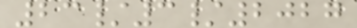23/3/2027
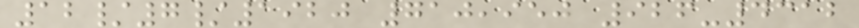12/7/1920 710,950 926-4312
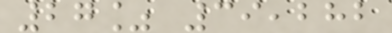27% 39,282
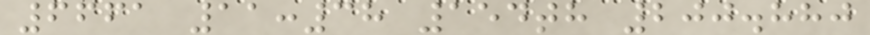6661 11:38 154th 200.880
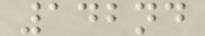142nd
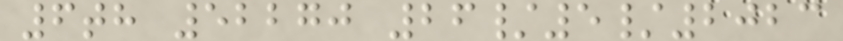6th 52270 26/5/2023
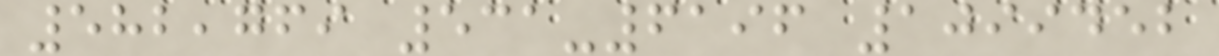582,769 531-6196 1099452
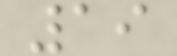19
